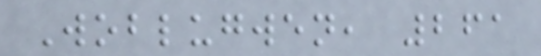Woblugwen, 261
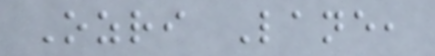Ozri Lane,
